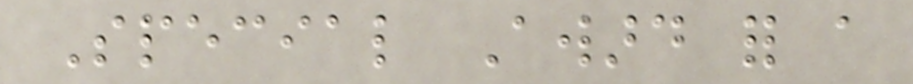Special Award for a
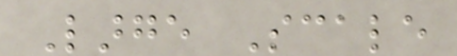Large Scale
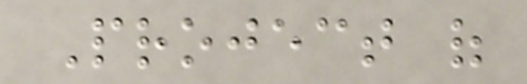Project of
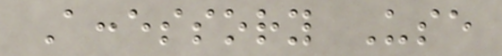Accessory Use
